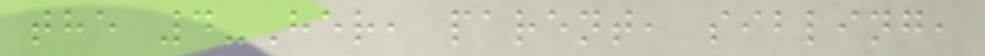the 4-Her, parent, sibling,
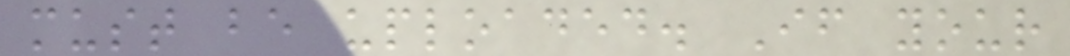must be uploaded. If your
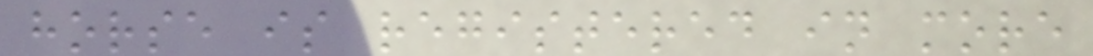horse is registered in more
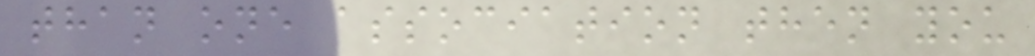than one association then you
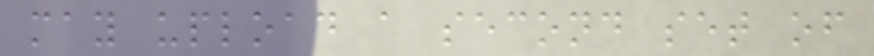may upload a second set of
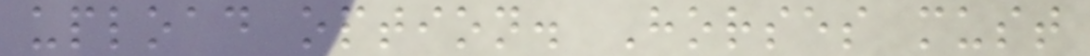upload option. Horses must
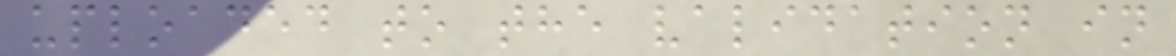uploaded to the validation in
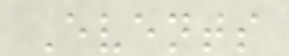Events
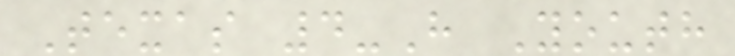Texas 4-H Youth
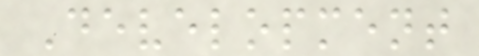Development
